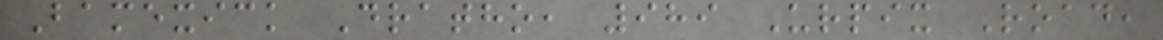Bamexick Dratho, 989 Urpix Road,
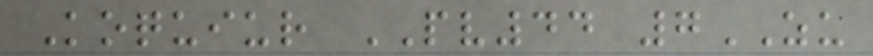Koquiur PV44 7ZU
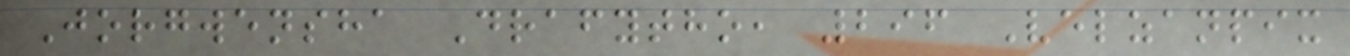Jorgwensha Drafytho, 296 Velzanpix
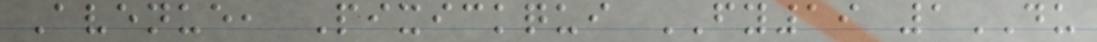Avenue, Pixickqui FY19 1DU
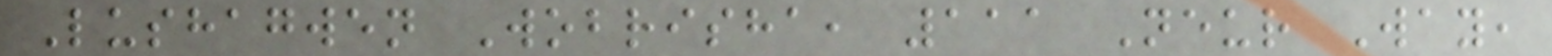Lushagwen Wobrisha, 111 Neur Way,
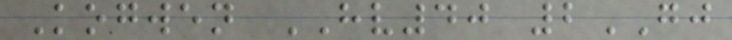Kogwen HV40 2GJ
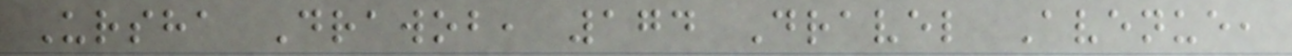Ursha Drawob, 174 Dravel Avenue,
